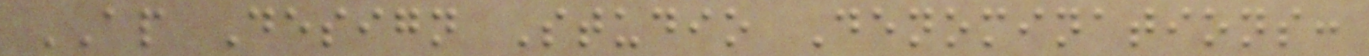AP Design Studio Denominations:
